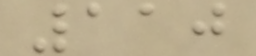110
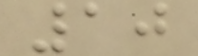10
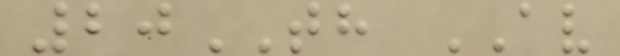20TH AV
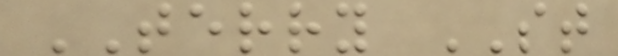TERRY ST
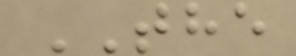THE
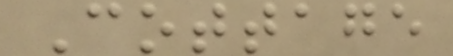Cottage
